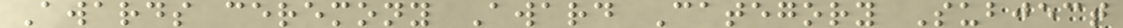Awards ceremony Award Category Subject
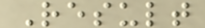Result
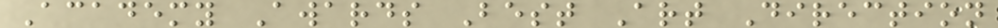Academy Awards Best Art Direction
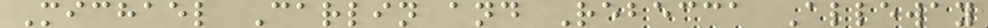Michael Carlin and Rebecca Alleway
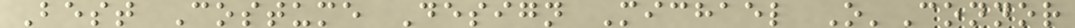Best Costume Design Michael O'Connor
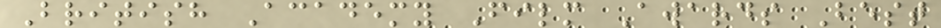British Academy Film Awards Best
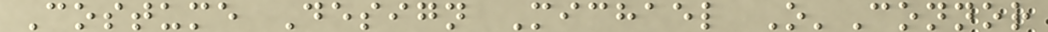Costume Design Michael O'Connor
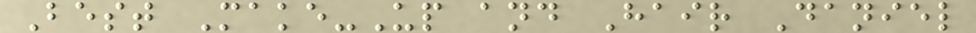Best Make-Up and Hair Daniel
